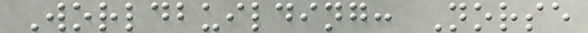Worldbuilding: Norse
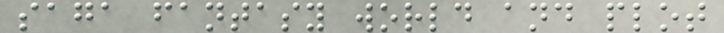saga fantasy world and plot
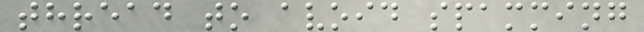thread to avoid spamming
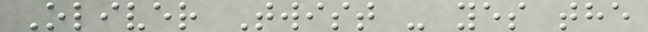Oliver Twist - yes the
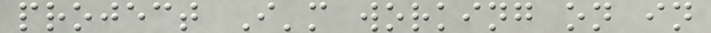project I'm working on in
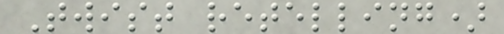Twist retelling)
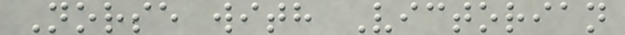Norse with Victorian
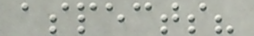aspects?
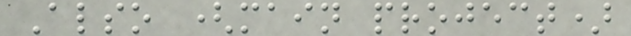Also (main project)
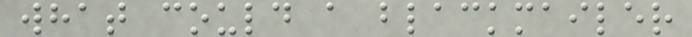what could a blackmailer
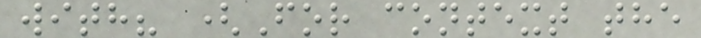with? (For context the
